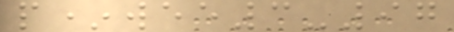p*wee3-97
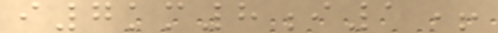i7km8i1+
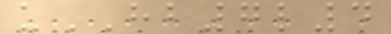uHB7l4
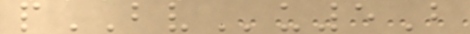pBVu5B
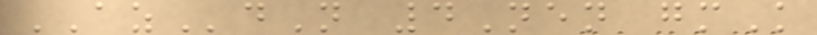AZdN 4Nen gmK
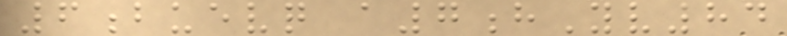6buevq a7hYv84
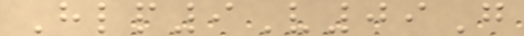Hlp9V09G
